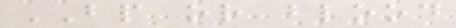BP or blood
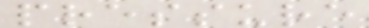pressure
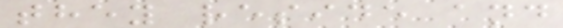they reside and
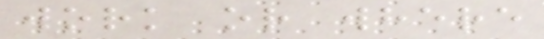work or where
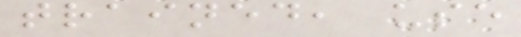trained, use
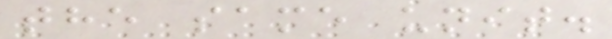the same unit.
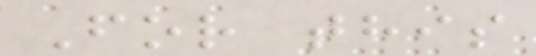For this
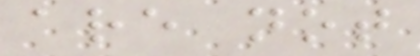are not
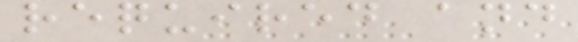required and
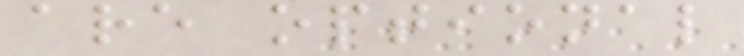are optional
